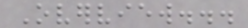Overview...
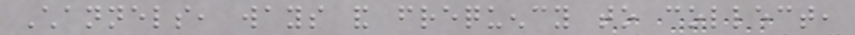Channels, ways and frequency to collect,
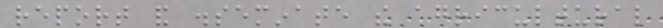report and disseminate the agricultural
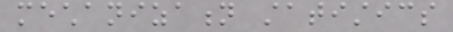mechanization statistics
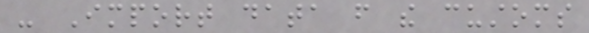- Import data from the customs
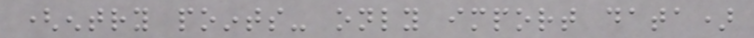(entry points- only import data)
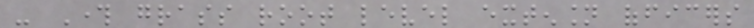- Through grass root level extension officers
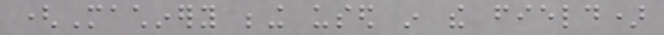(Machinery being used in the field)
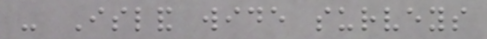- Island wide surveys
